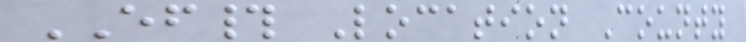EF# Location County
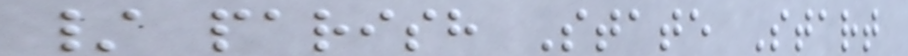/ parish State Start
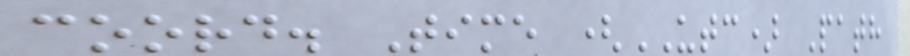coord. Time (UTC) Path
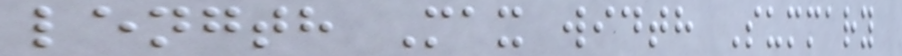length Max width Summary
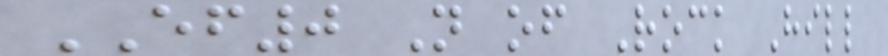EF0 N of Rock Hill
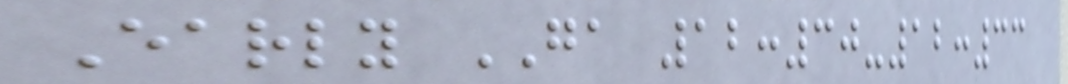Early GA 12:30-12:33
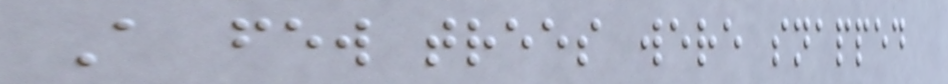A few trees were snapped
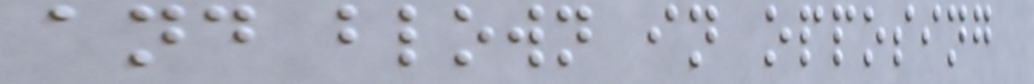and blown in opposing
